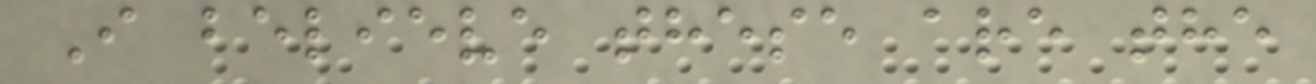I believe these are the
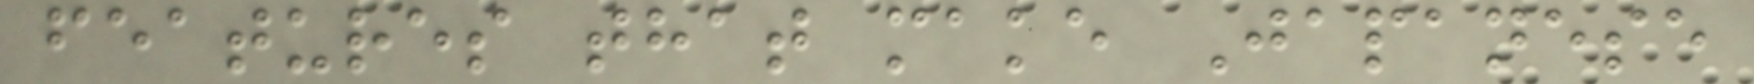features that make Japanese
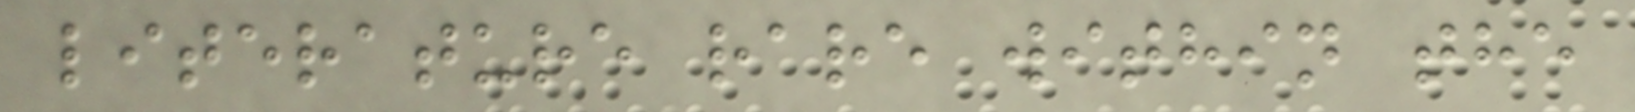literature rare within the
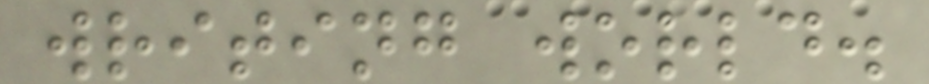writing world.
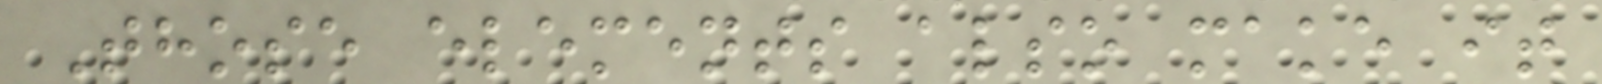Those elements also make it
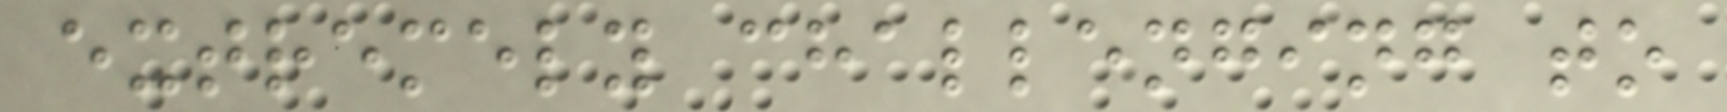extremely challenging to
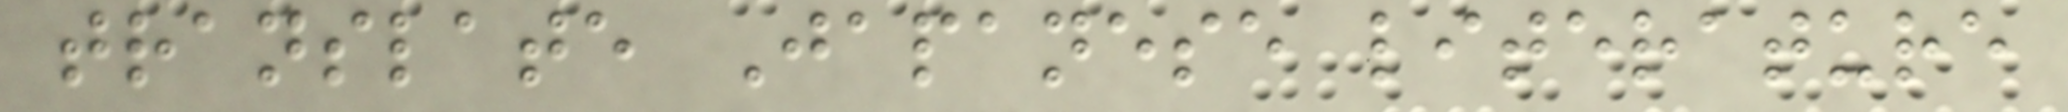translate Japanese literature
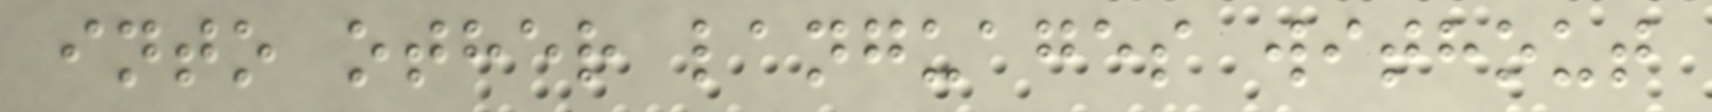into other languages without
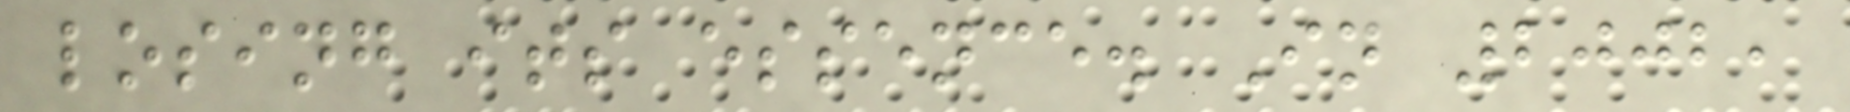losing its essence. In 2002,
